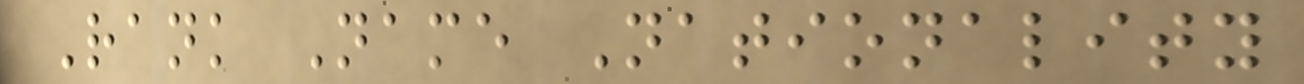Rank Name Nationality
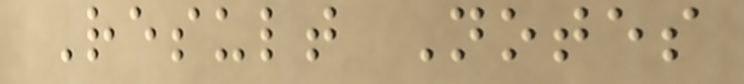Result Notes
